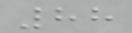88
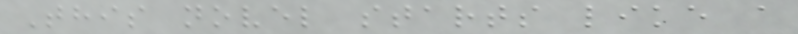This novel starts like a
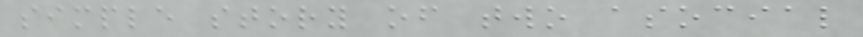simple story of two asocial
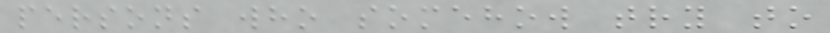persons who somehow try to
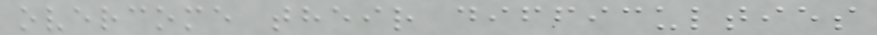overcome their difficulties
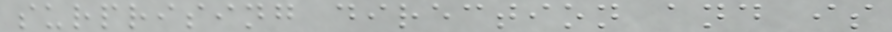surprising direction and is
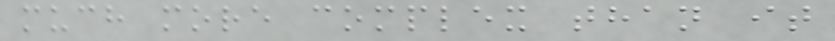much more complex than it
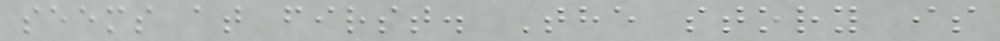seems at first. The story is
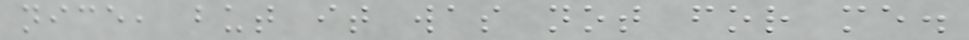nice, but it was not for me.
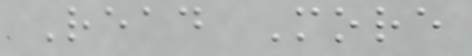Read More
